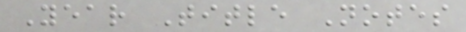Year Title Notes
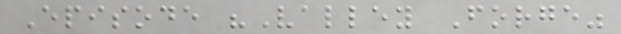Episode "Valley Forge"
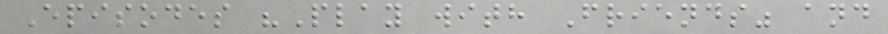Episodes "Play with Friends" and
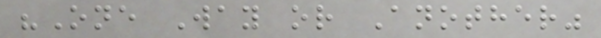"One Way or Another"
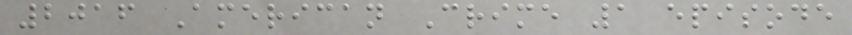2016 American Crime 1 episode
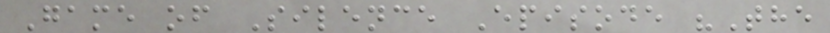Game of Silence Episode "The
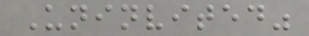Uninvited"
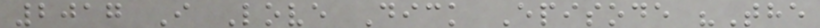2017 I Love Dick Episode "The
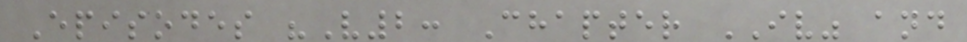Episodes "V2: Chapter IV" and
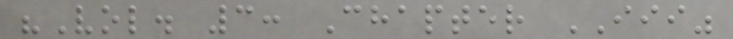"Vol. 3: Chapter III"
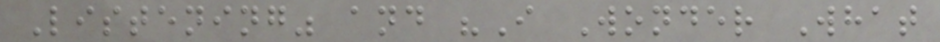Listening" and "I Wonder What
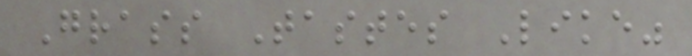Grass Tastes Like"
